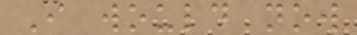I would now
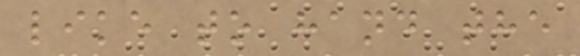like to hand the
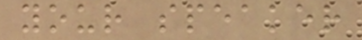your speaker
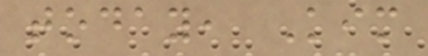today, Kim
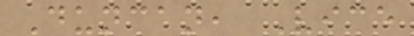Duncan, Vice
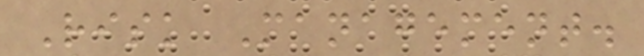Risk Management.
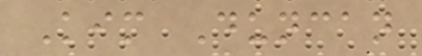Kim Duncan
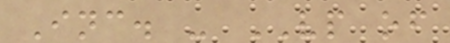Inc. - VP of
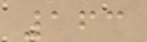163
